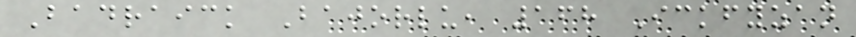Badraick Bajorlu, 168 Ickfyzan
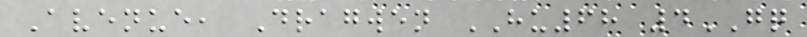Avenue, Dragwen HU68 4GQ
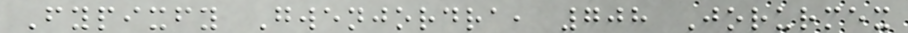Fypixfy Gwenjordra, 708 Jorurmex
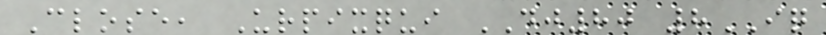Close, Urpixqui DJ80 8IQ
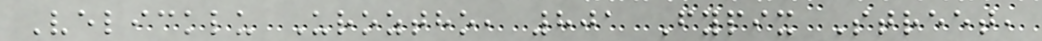Velicklu Uroztho, 801 Fypix Street,
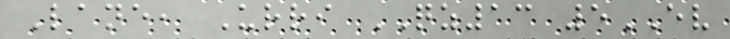Lane, Urri QZ13 5EV
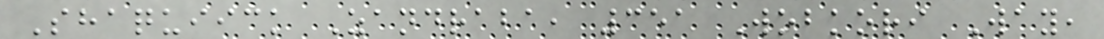Shaquiick Zandraba, 351 Wobkori Way,
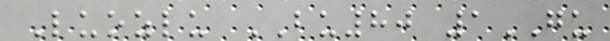Luozlu BU80 1GU
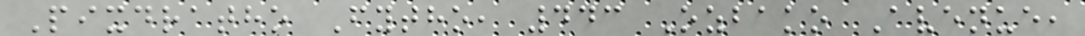Pixdratho Fytho, 443 Ozbako Avenue,
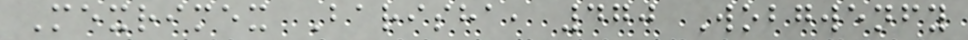Mexrimex Barisha, 470 Wobgwenfy
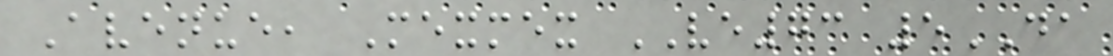Avenue, Mexmex VE73 5DA
